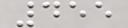455
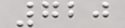720
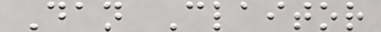Dan Claitor
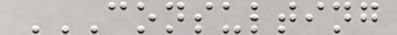CONSULTING
